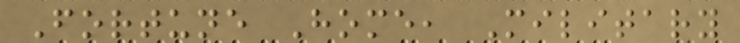Fortune Home, Military
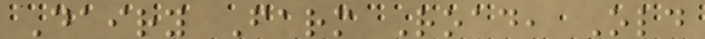Dairy Farm Road, Old
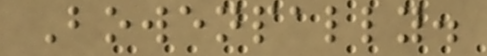Bowenpally.
